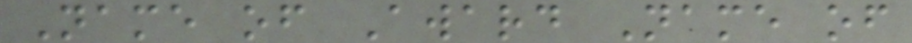Name of Award Name of
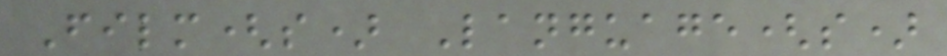Film(s) Language(s)
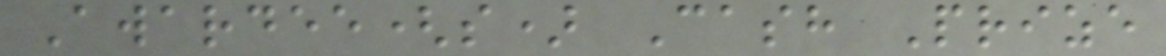Awardee(s) Cash Prize
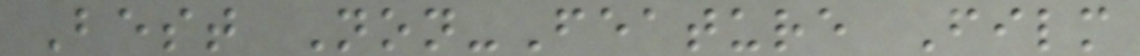Best Non-Feature Film
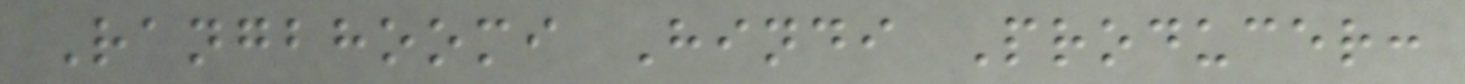Rangbhoomi Hindi Producer:
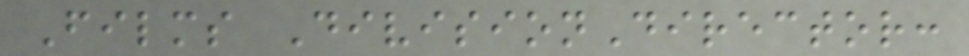Films DivisionDirector:
